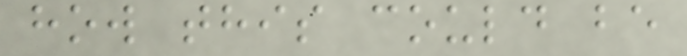how this could be
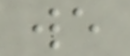we
